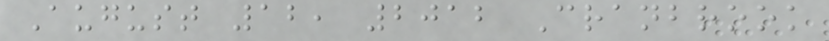August 12, 2012 Cranbrook
